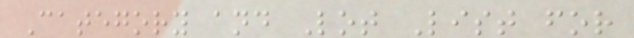Category and Lot List for
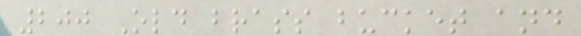200 Old brass bucket and
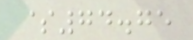$74.75
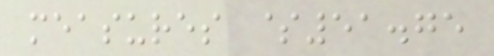measures $51.75
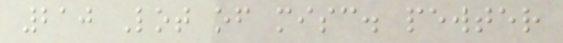210 Lot of misc. pewter
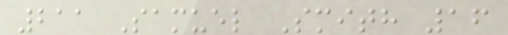211 Samuel Smith 16
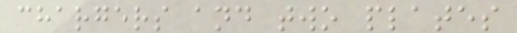chargers and two plates
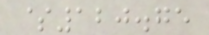$120.75
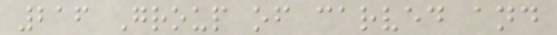216 Group of carved and
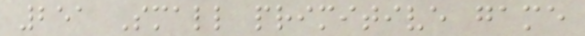251 Small primitive game
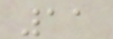11
